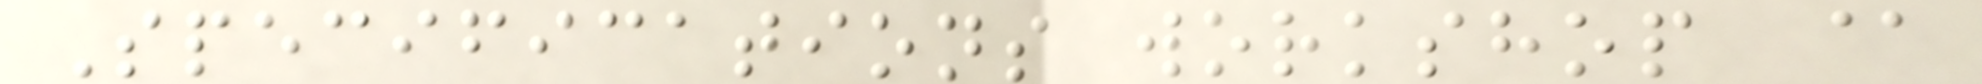Specifications workshop @
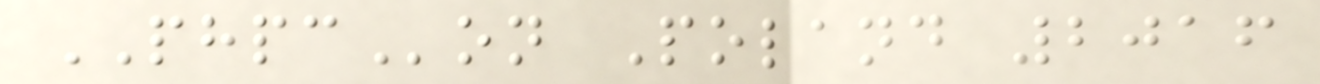PHPCon Poland 2016
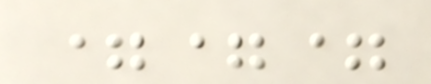===
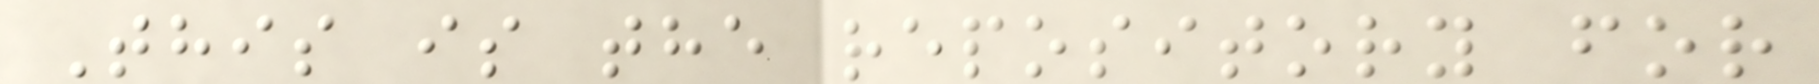This is the repository for
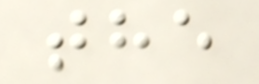the
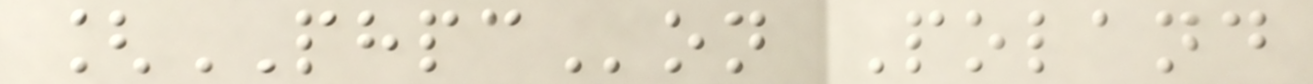[PHPCon Poland
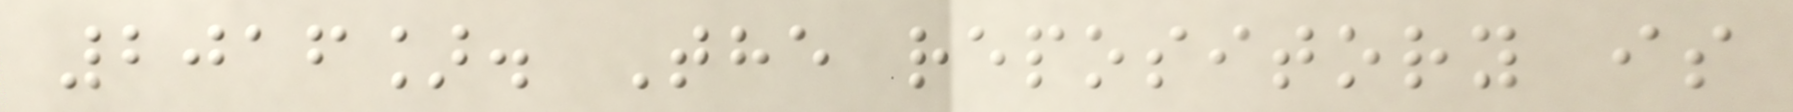2016]. The repository is
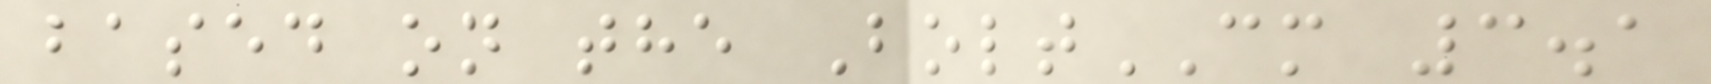based on the BoltCM 3.1
